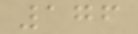176
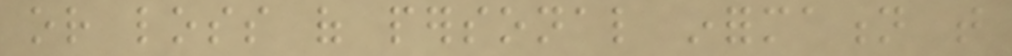or loss of personal information that
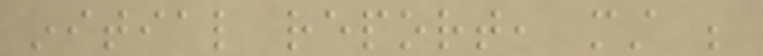initial report, must be
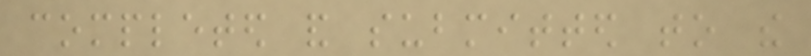completed and submitted to the
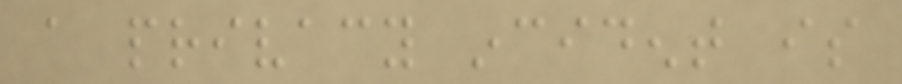a privacy incident is
